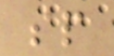sp
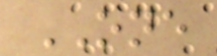ONE
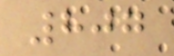807
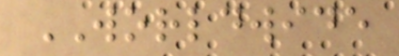WORLDWIDE
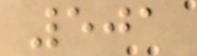501
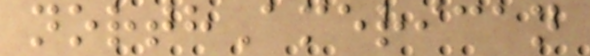northAmerican
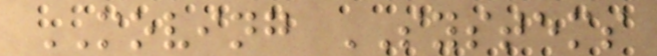MOVING SYSTEMS
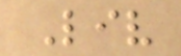Liv
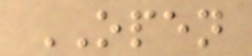OPEN
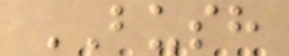BUSH
